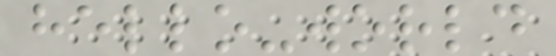hello-world
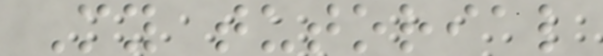My tutorial
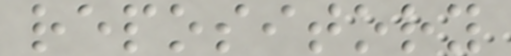repository
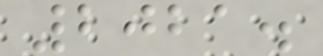2021.
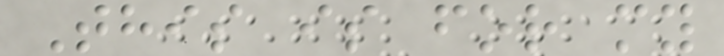This is for my
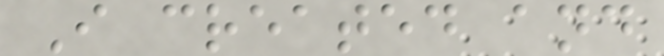I created and
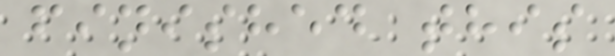finished this
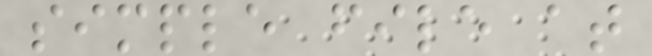simple file at
